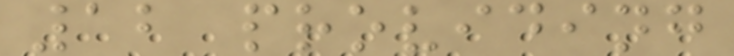12 providing
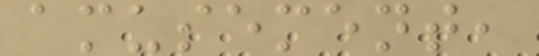amusement,
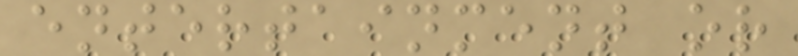entertainment or
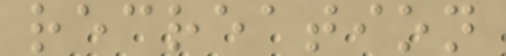recreation
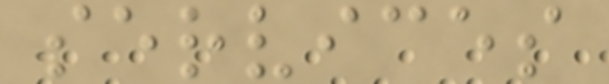services
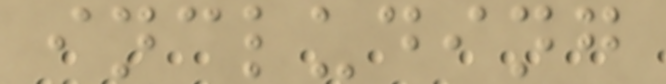including
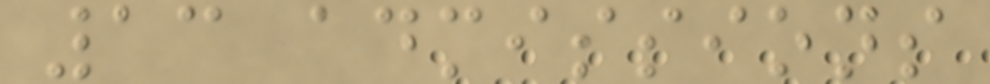13 admissions
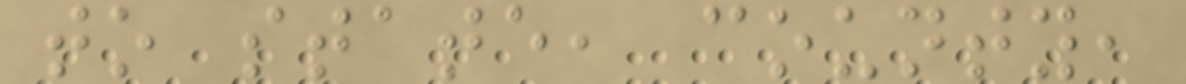to state, county,
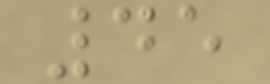45
